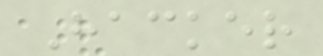Hacker
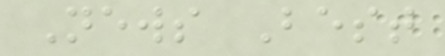News Best
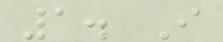1. I
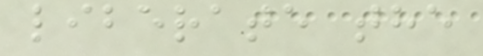liberate the
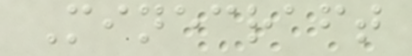Minecraft
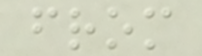from
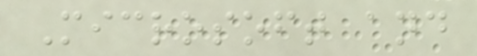Microsoft and
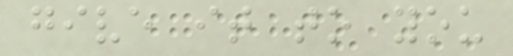give it to you
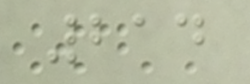214
